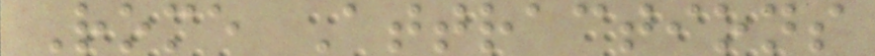Rome Attractions
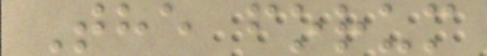The forum
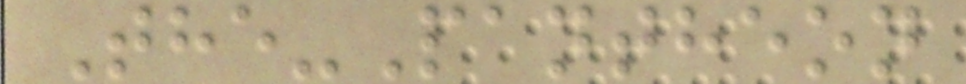The-Pantheon
